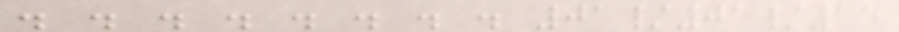. . . . . . . . 01/01/15
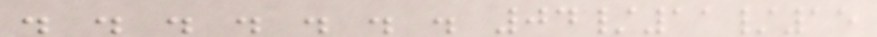. . . . . . . 04/11/15
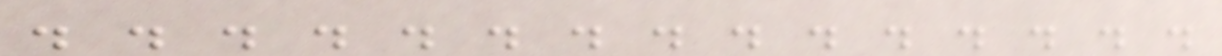. . . . . . . . . . . . . . .
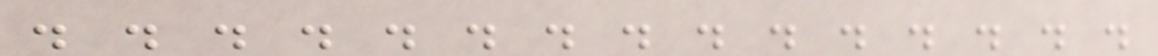. . . . . . . . . . . . . . .
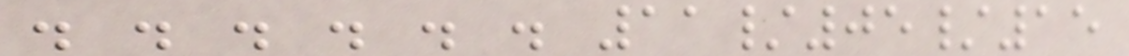. . . . . . 11/05/15
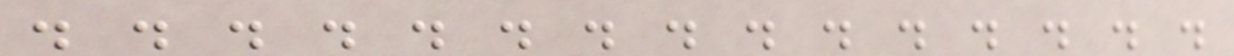. . . . . . . . . . . . . . .
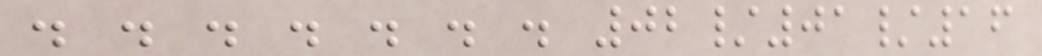. . . . . . . 02/01/16
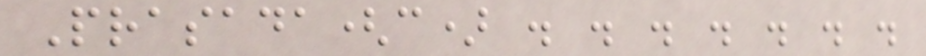Prasada(c) . . . . . . .
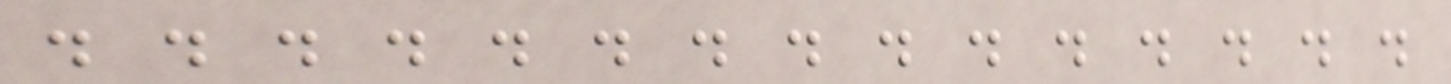. . . . . . . . . . . . . . .
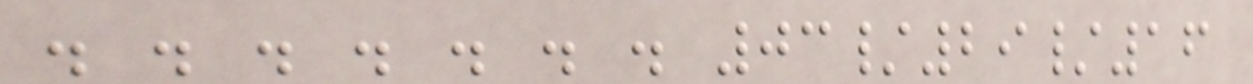. . . . . . . 03/29/16
